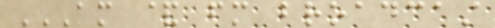AM & FM BROADCAST
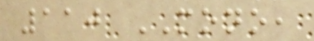110 MONO,
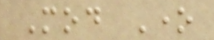Mod One
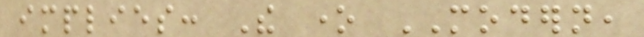implies: The one MODERN,
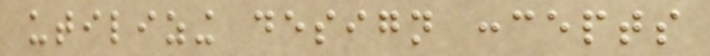utilizing design concepts
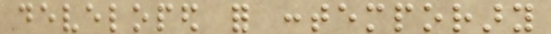developed for contemporary
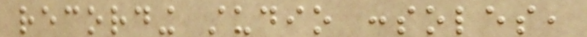recording studio consoles,
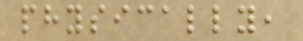physically,
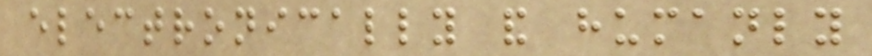electronically and humanly
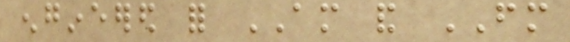engineered for AM and FM
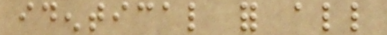identical for all
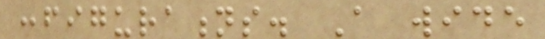configurations. A wide
